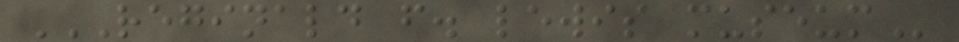REGINALD F. LEWIS MUSEUM
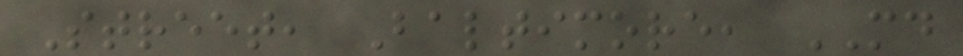Street, Baltimore, MD
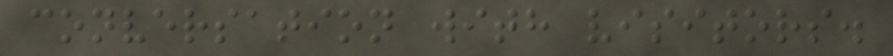conversation with visitors.
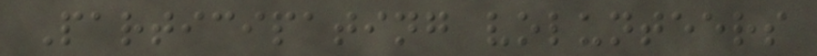Participating volunteers
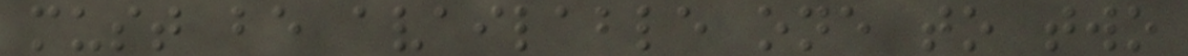must be available one to two
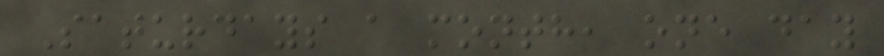Saturdays a month, one day
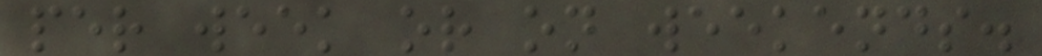per week or on weekends.
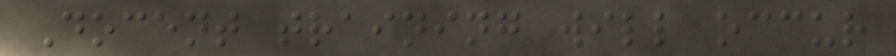Docent training will occur
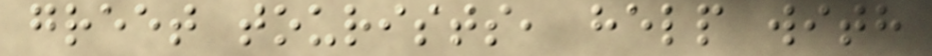greet tourists, help with
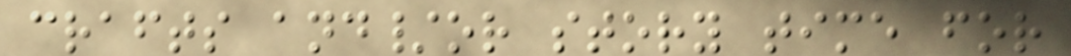crafts and/or story time for
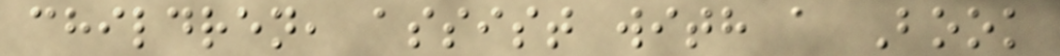children, assist with a Book
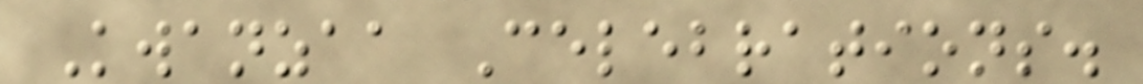Kwanzaa Celebrations.
